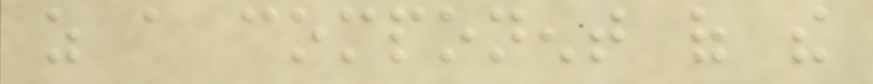as a component of the
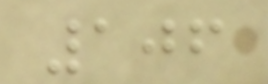106
